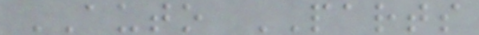AUTO PARTS
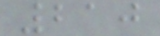210
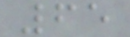65
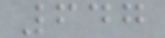647
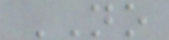NO
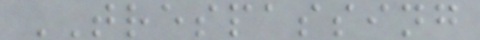TRESPASSING
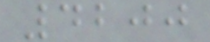4200
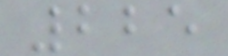225
